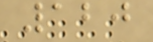120
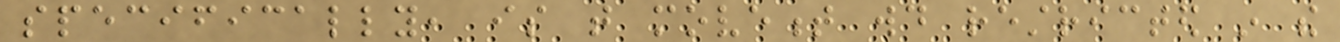specifically, is that movement would restricted in the
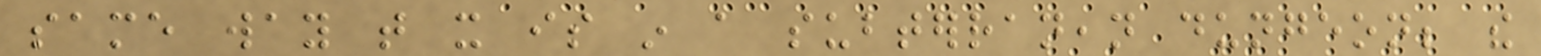same way that it is in a subterranean dungeon; the
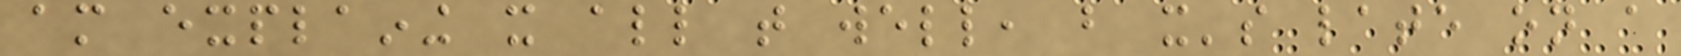am explaining it all that well, but it's late on a
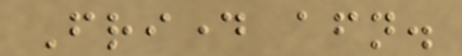Friday afternoon.
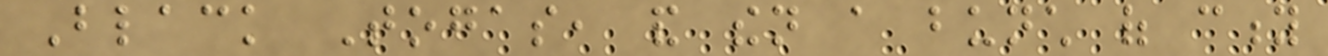Black Togas, and then a bunch of city
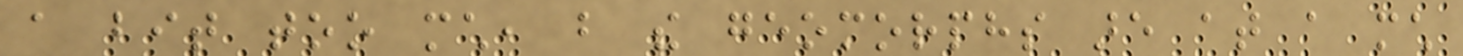a bit too much, but the geomorphs are at a much
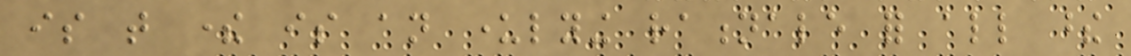is that there is an underlying rationale for all these
